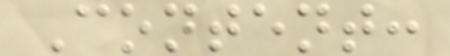Content:
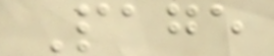Page
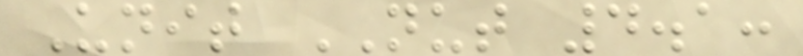Unit NUT 4.1:
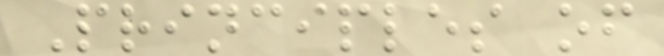Principles of
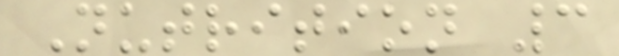Nutrition 3
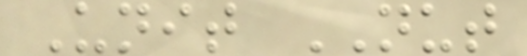Unit NUT
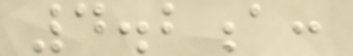4.2a:
